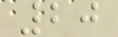20
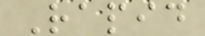Rapid
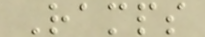Ramps
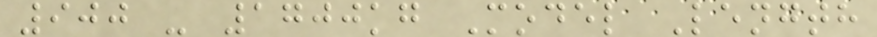900 - 1700kg Model Length
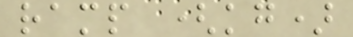ramp (kg)
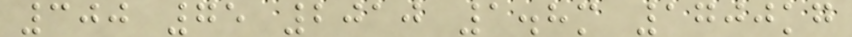300 75 2010 1.8m 1700kg
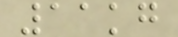11kg
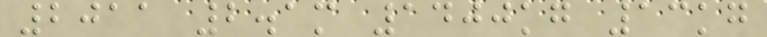2011 2.1m 1400kg 13kg
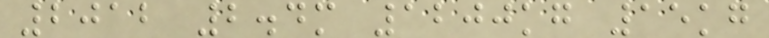2012 2.4m 1200kg 15kg
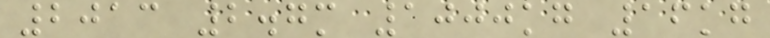2013 2.7m 1000kg 16kg
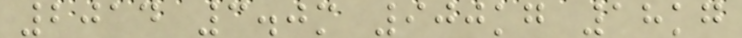2014 3.0m 900kg 18kg
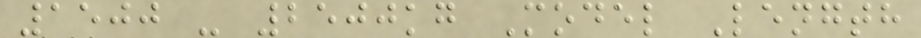1500 - 2500kg Model Length
